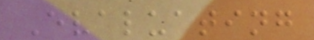Evaluating
